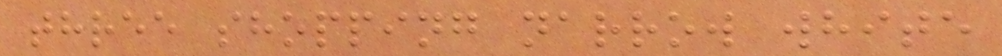three shopping narrow white
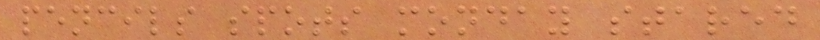pencils spots monday stared
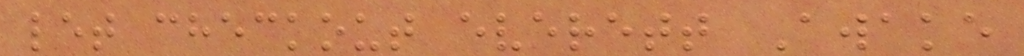let checkout everett Awake
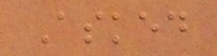Asked
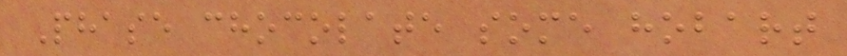Phase chocolate some hobart
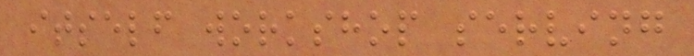itself workshop serving
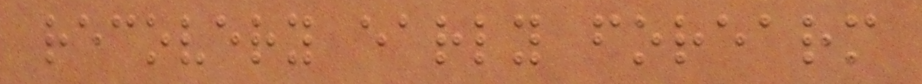recovery early forearm
